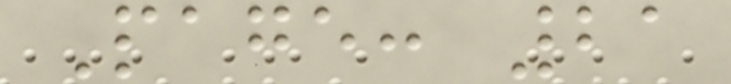Page: 21
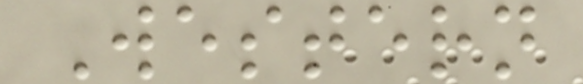Western
